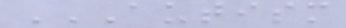AUTISM
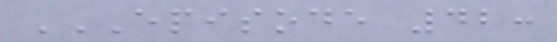EPISODE 42:
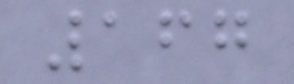167
